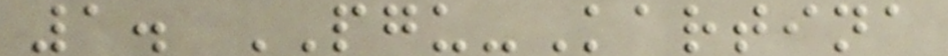1. PGU-Kartina
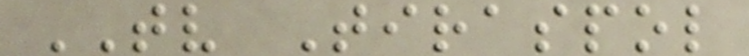TV Tiraspol
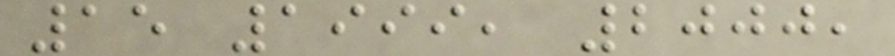15 1999, 2000,
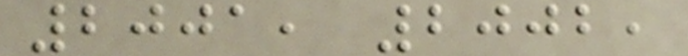2001, 2002,
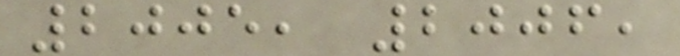2005, 2006,
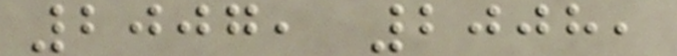2007, 2008,
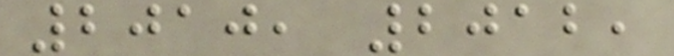2010, 2012,
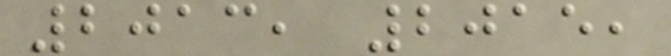2013, 2015,
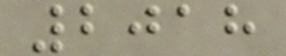2018
